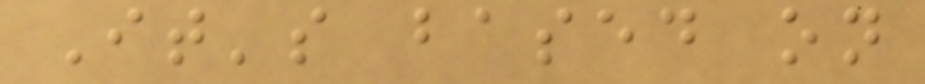It's based on
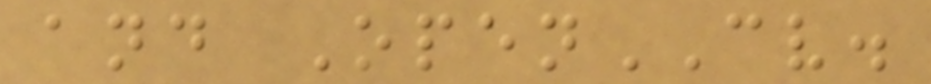and OpenCV.
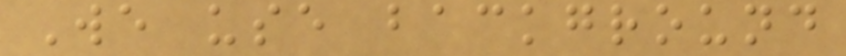We use background
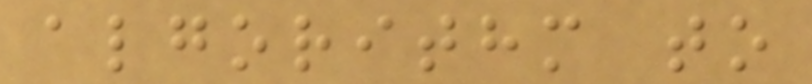algorithm to
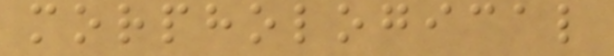morphological
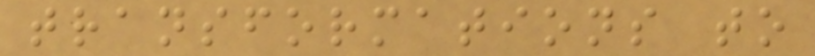transformations to
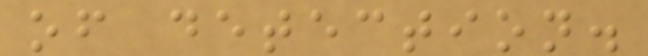of detection.
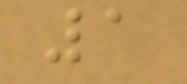1
